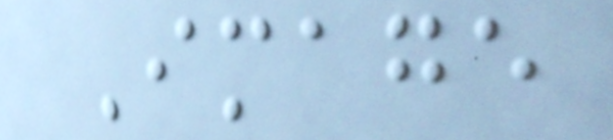Image
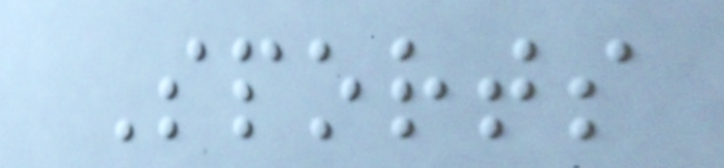Sports
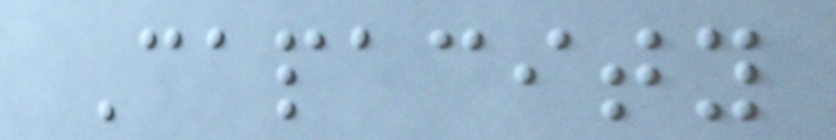Capacity
